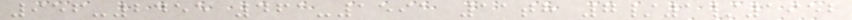956-2455 461-1591 11th 7/1/1952
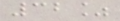32%
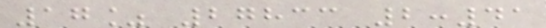17% 27833 2:41
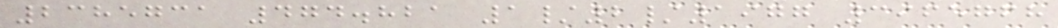2385731 474.821 1/2/1977 3965768
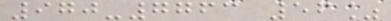970-7763 56%
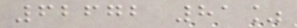62672 81%
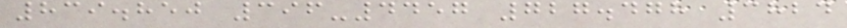839.850 396-4457 727.478 3824
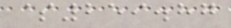$259.87
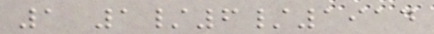1 1/6/1914
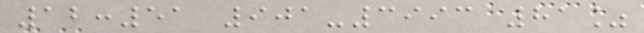12:51 901-3993 81%
